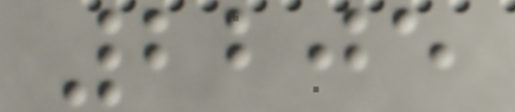2205
